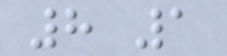8 1
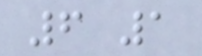6 1
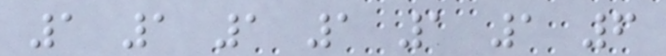1 1 1 1 1 1 6
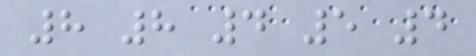8 8 4 5 4
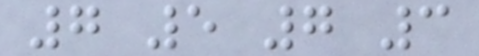7 5 7 3
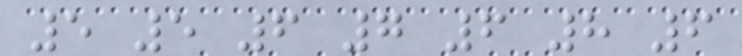5 5 6 7 6 8 6
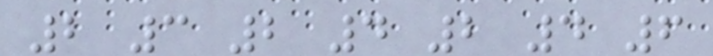2 3 2 4 2 4 6
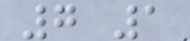7 1
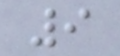9
